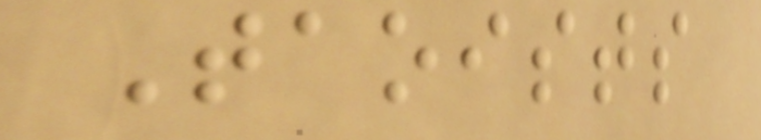Taoists
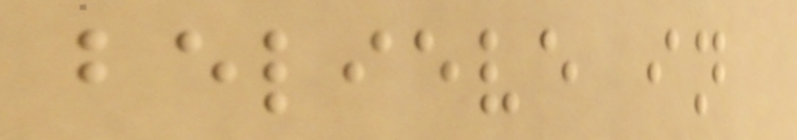believe in
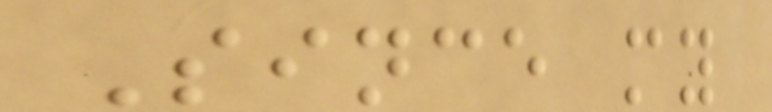Since my
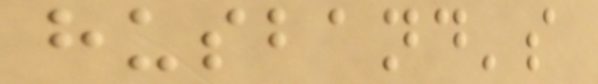husband's
